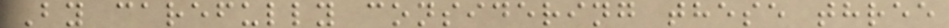By carefully considering these three
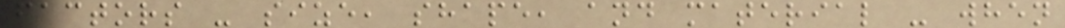factors - size, shape, and material - when
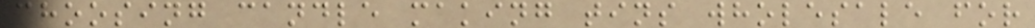choosing candle making tins wholesale for
